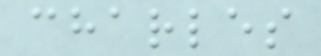charles
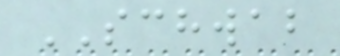SCHWAB
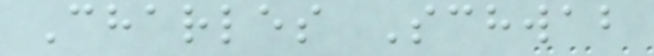Charles Schwab
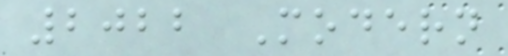2022 Modern
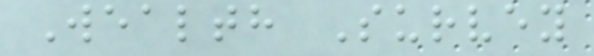Wealth Survey
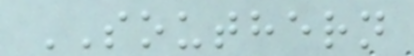SOUTHERN
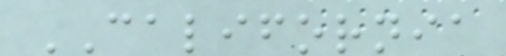CALIFORNIA
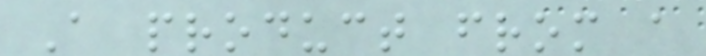A product from a
